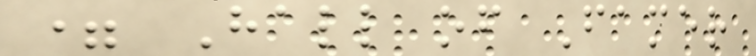= Hall of Famer
